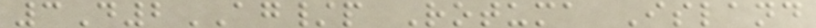3D2AG/p Rotuma Island
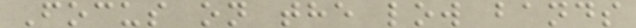Focus on the low bands
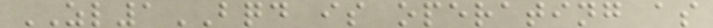ZL1BQD is operating as
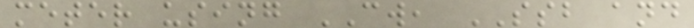meter using CW, SSB and
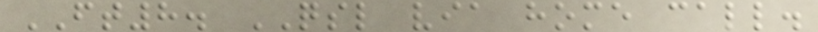FT8. QSL via home call.
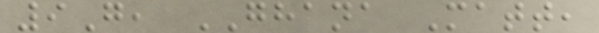9G, GHANA Matt,
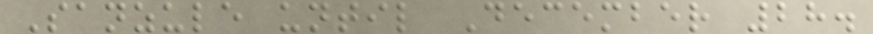Sanzule until December 28.
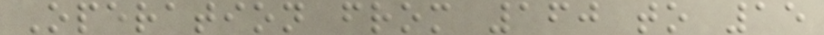Operation from 160 to 15
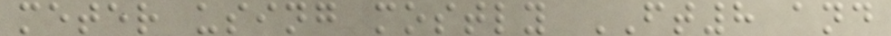meter using mostly FT8 and
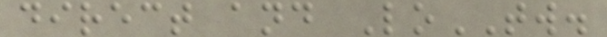direct and LoTW.
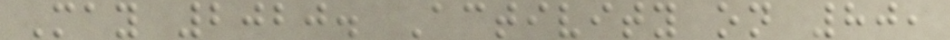May 2020. Activity on 80,
